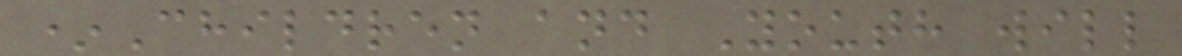*Children and Youth will
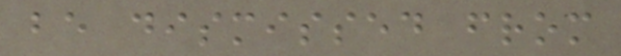be dismissed from
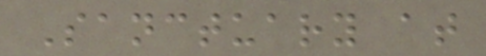Sanctuary at
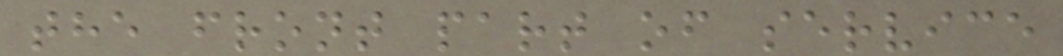the front part of service
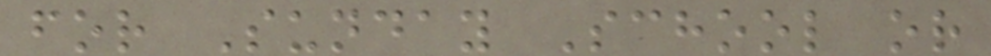for Sunday School or
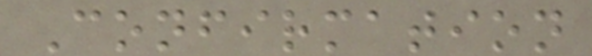Confirmation
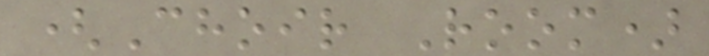(Choir Room)
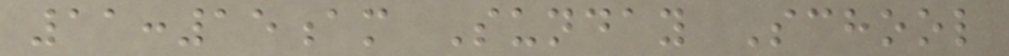11:15am Sunday School
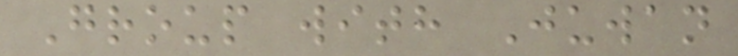Group with Juwan
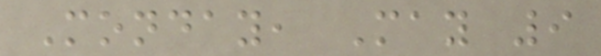Monday, May 9
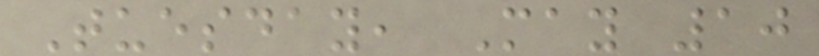Tuesday, May 10
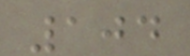104
